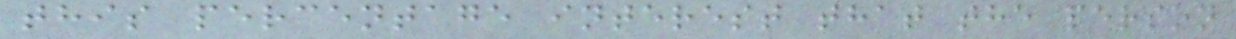this percentage interest that the person
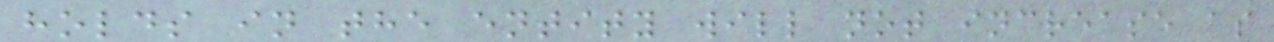holds in the entity will not increase as
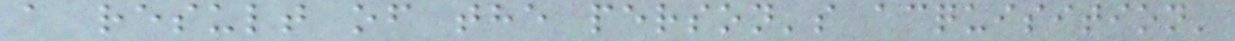a result of the person's acquisition'
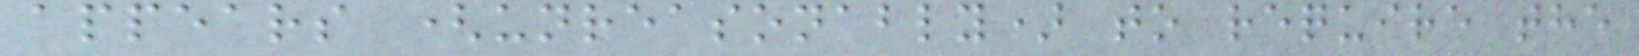appears (unreasonably) to require the
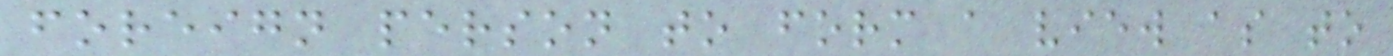foreign person to form a view as to
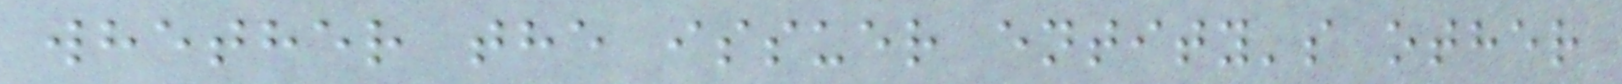whether the issuer entity's other
